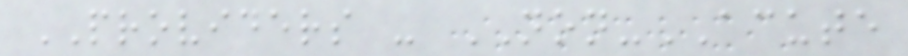PROVIDERS - NON-ACUTE
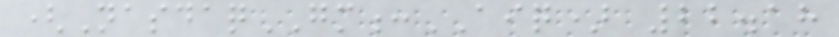(NasdaqGM:AIQ) 22.18
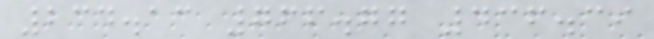234.13 766.77 436.39
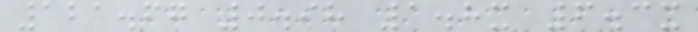121.67 0.98 1.8x 6.3x
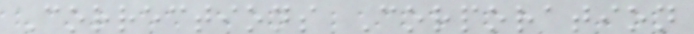Corrections Corporation
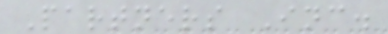Partners Inc.
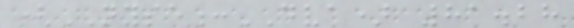(NYSE:DVA) 81.28
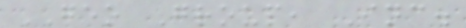GEO Group, Inc.
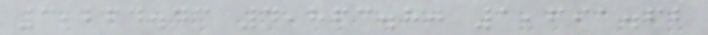3,264.43 4,863.80 1,691.62
